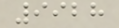9928
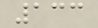133
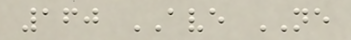160 AVE NE
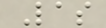Las
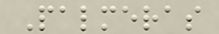Palmeras
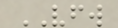VFW
